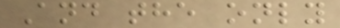And the only
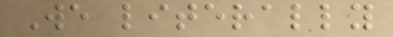We literally
